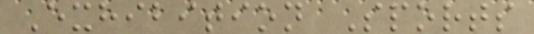Exhibition Sports
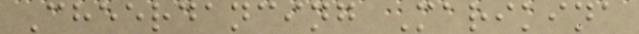Cheerdancing Marikina
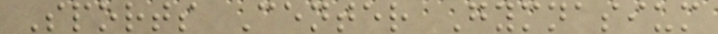Sports Center Gymnasium
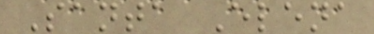Santa Elena
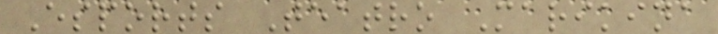Esports Teatro Marikina
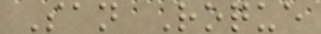San Roque
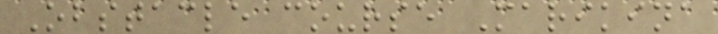Obstacle course Marikina
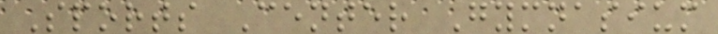Sports Center Gymnasium
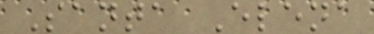Santa Elena
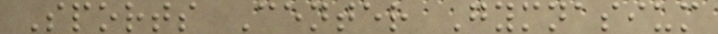Sports Center Gymnasium
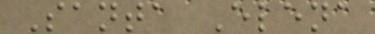Santa Elena
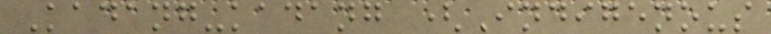Kadang-kadang (Indigenous
